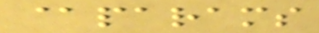@params
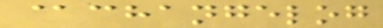@changelog
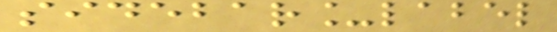sidebar_label
